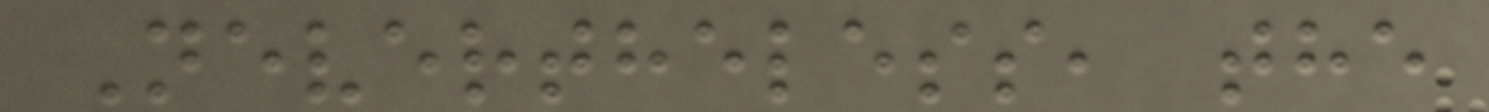Nevertheless, the
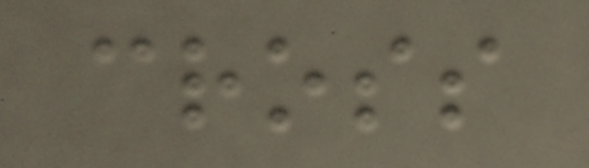cross
